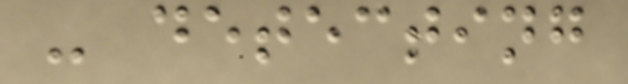- detecting
